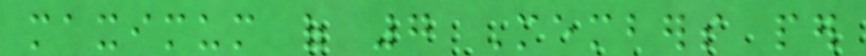maximum of 7 Members per
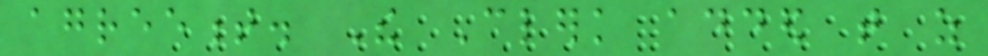agreement. The Clerk added that as
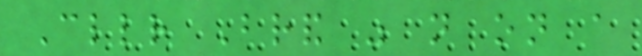Cllr Brand was not on a
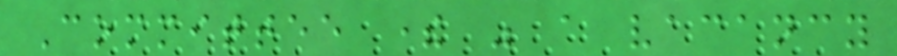Committee there was a vacancy
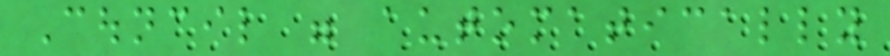Council were automatically
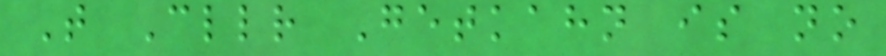That Cllr Getkahn is no
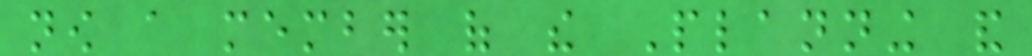now a member of the Planning and
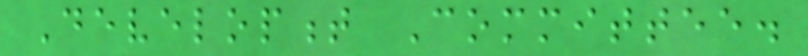Development Committee.
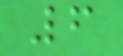6
